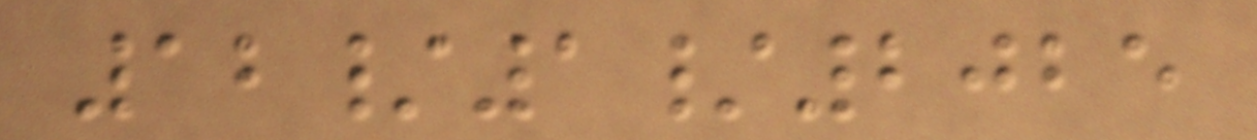12/1/2025
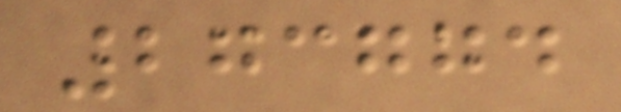273774
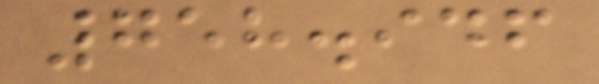758.946
